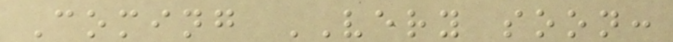Coming VERY soon:
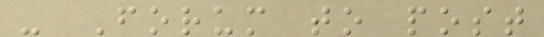- Forum to post
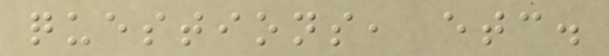questions, etc.
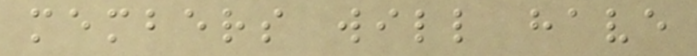members will have
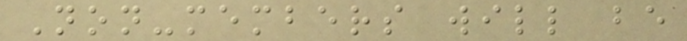Non-members will be
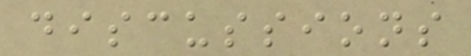discussions
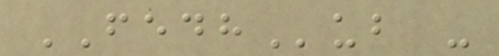FEDHub -
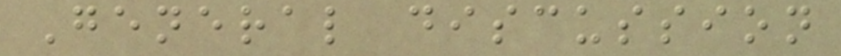General discussion
